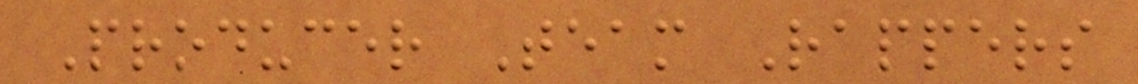Producer Team Rappers
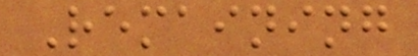Remaining
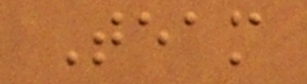Team
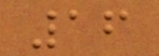16
